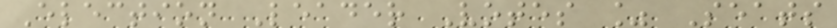Election Leader Votes % Seats
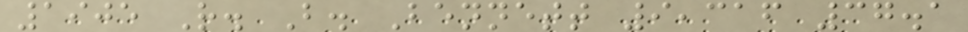1905 R. B. Bennett 9,316 37.1
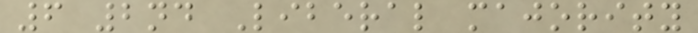6 2nd Liberal majority
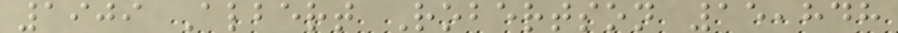1909 Albert Robertson 15,848
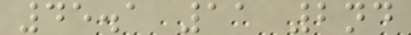45.1 11 2nd
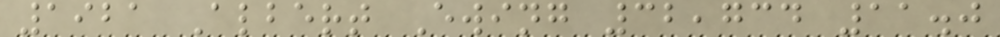1921 Albert Ewing 32,734 11.0
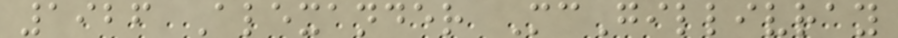1926 Alexander McGillivray
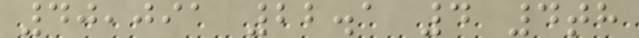40,091 22.1 4 4th
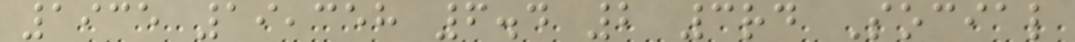1935 19,358 6.4 2 3rd Social
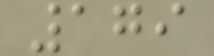179
